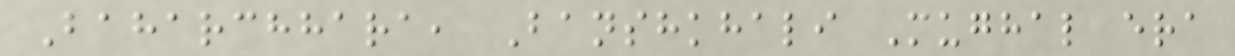Baharchhara, Banshkhali Mughal era
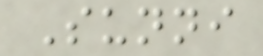Sunni
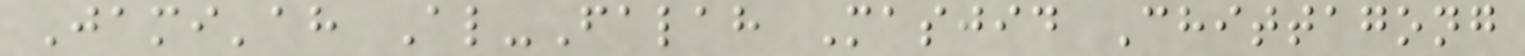Jami'ah Al-Falah Masjid Chittagong
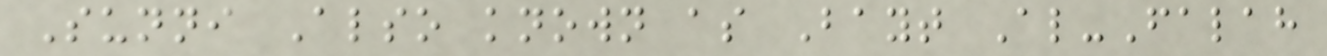Sunni Also known as Bayt Al-Falah
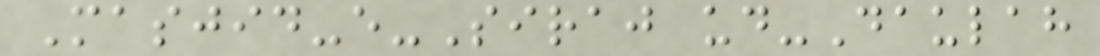Masjid-e-Siraj ud-Daulah
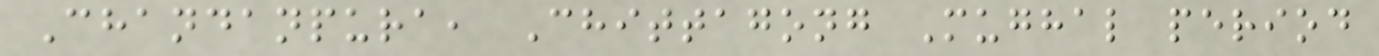Chandanpura, Chittagong Mughal period
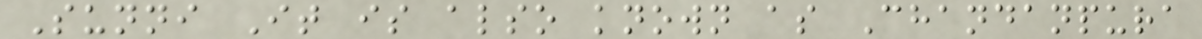Sunni It is also known as Chandanpura
